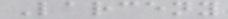Larceny
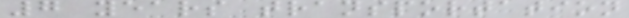7 years transportation
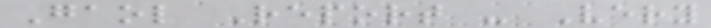Gaol Report - Very
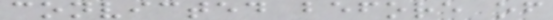convicted before of
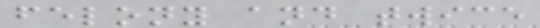felony and twice
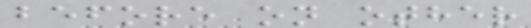before on other
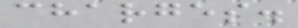charges.
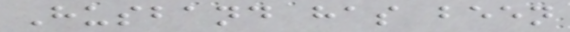Husband has been
